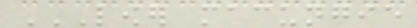LOWER MACUNGIE
